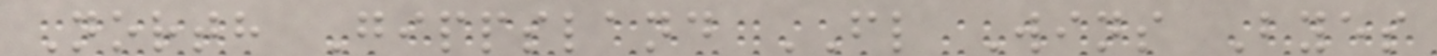North Gippsland FL Wins Byes
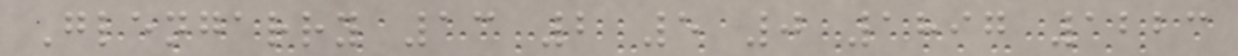Glengarry 13 2 5 0 1897 1223
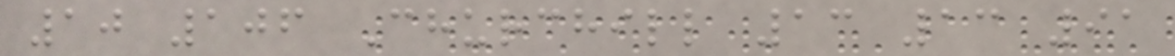10 106 Churchill 13 13 91
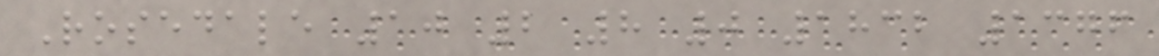Rosedale 10 2 8 0 1832 1376
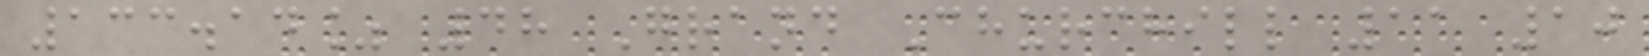133.14% 48 Grand Churchill 11 10
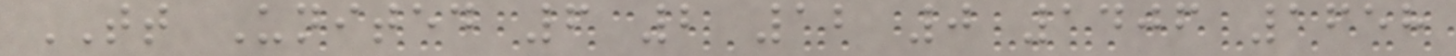TT United 6 2 12 0 1406 1658
